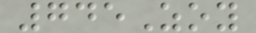745Zoy
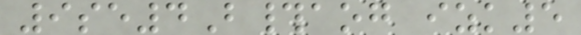9se4B#aog izk5
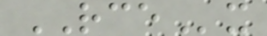RCEx
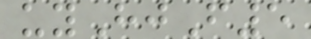uyHjF5
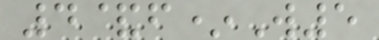4&f*W5
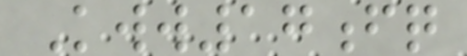Kww17fq
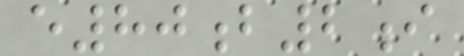e80b2i
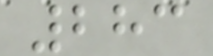283
